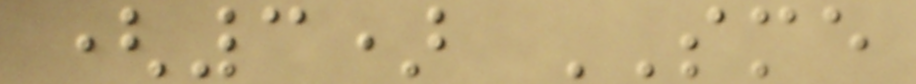(3) SME
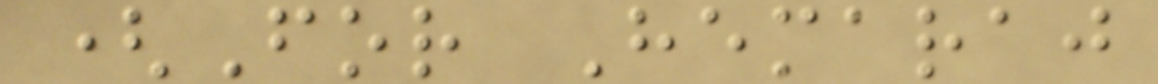(For Hemaraj
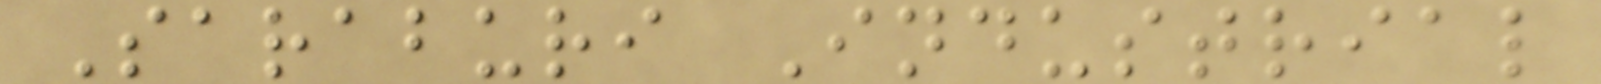Saraburi Industrial
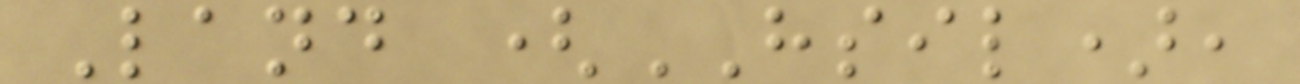Land (HSIL),
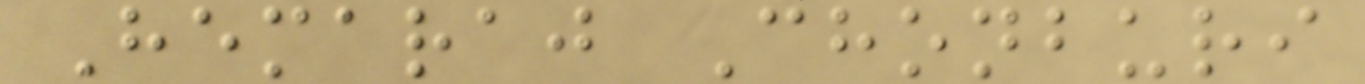Hemaraj Chonburi
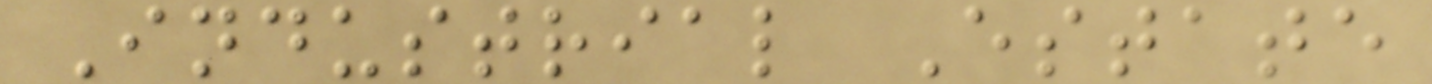Industrial Estate
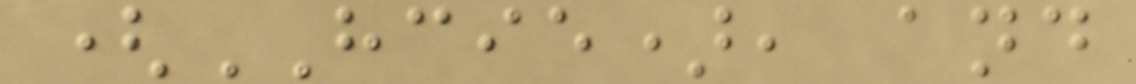(HCIE), and
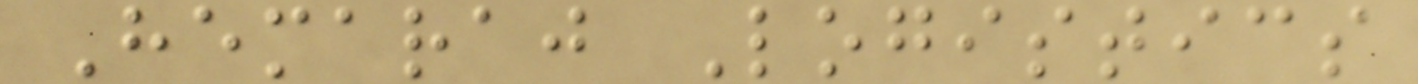Hemaraj Logistics
